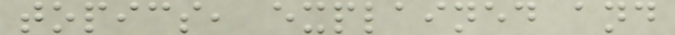topics, explained and
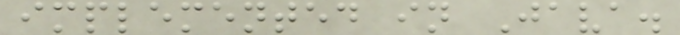implemented in Java.
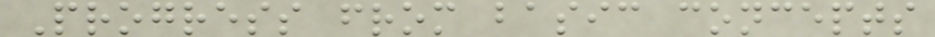Progress from basic concepts
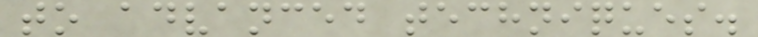to advanced techniques.
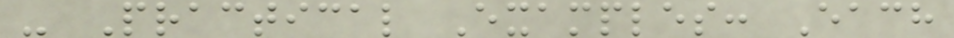- Practical Examples: Each
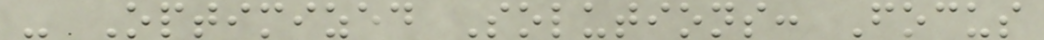- Optimized Solutions: Focus
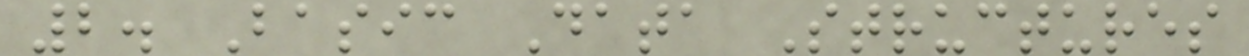2. Basic Data Structures
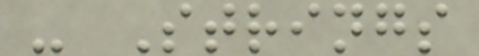- Strings
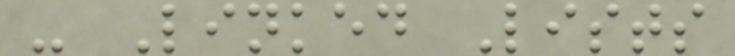- Linked Lists
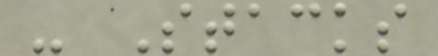- Stacks
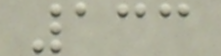133
